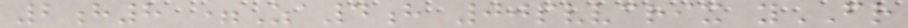2h8 =Za4h 00pvvcrix yFR
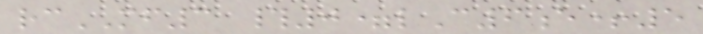rcMF3 #0=lC6e+5
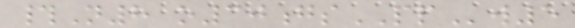#N8 o30gsPPw5
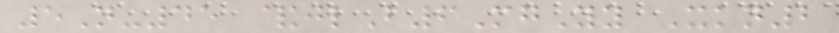5N-45 &jlB6MgYy Xkn2
